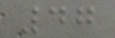47
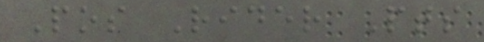Pos Rider Pts
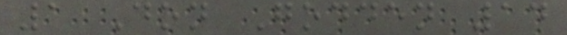1 Don Godden 14
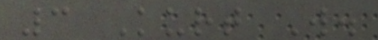3 Kurt W.
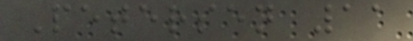Petersen 11
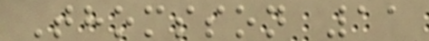Thomsson 11
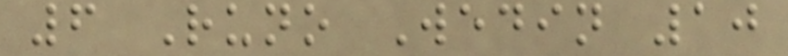6 Runo Wedin 10
